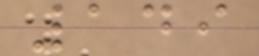149
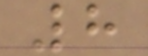8
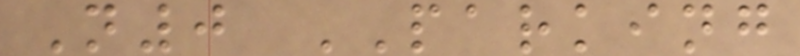N0 PARKING
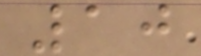10
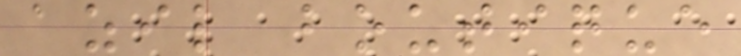azil boutique
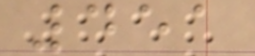451
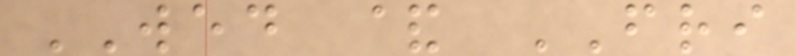WED & FRI
